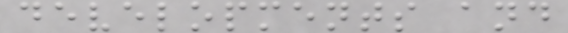developments and
